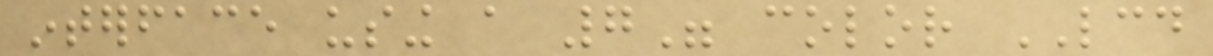interface using a 7" color LCD
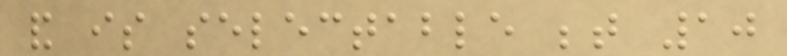and is selectable between 10
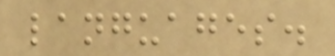languages.
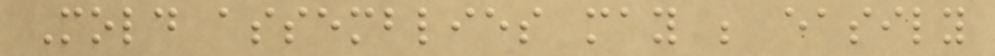Mold assemblies may be easily
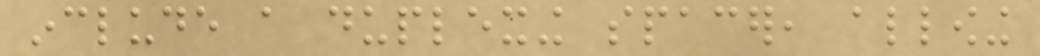include a duplexing spacer, allowing
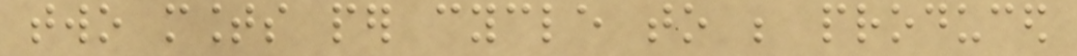two mounts per cycle to be produced
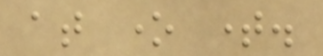at one time.
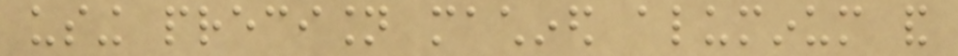using precision machined aluminum and
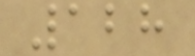128
